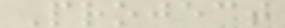Project
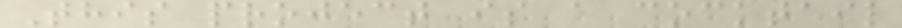This project is a cocktail
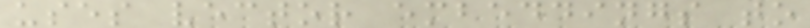uses vector embeddings to
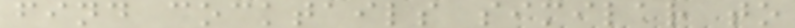find cocktails similar to
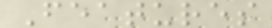Features
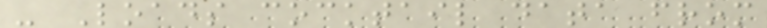- Loads cocktail data from
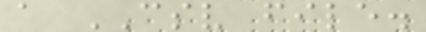a CSV file.
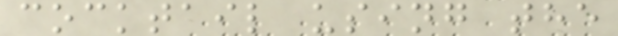cocktail using the
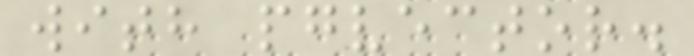with pgvector.
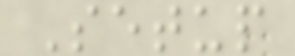Setup
